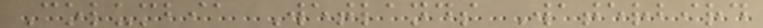Columbia Wetlands Waterbird
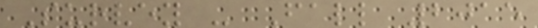Survey - Fall 2015
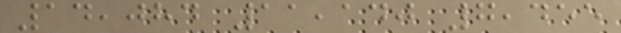14,084 11,140 7,455
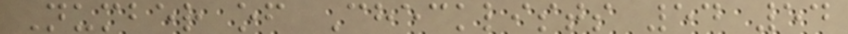Number of Checklists 54 54
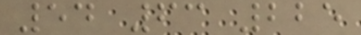54 63 225
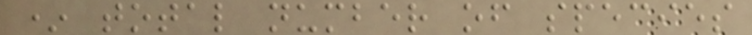* total number of species
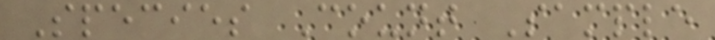Species Count Sample
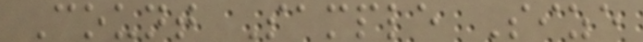Count Sample Size
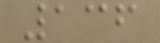136
